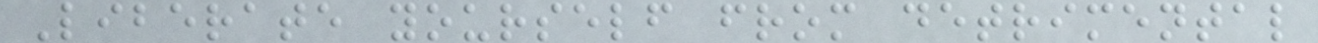Liberate yourself from detrimental
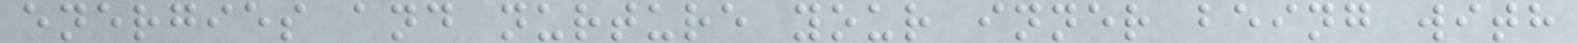energies and nurture your inner being with
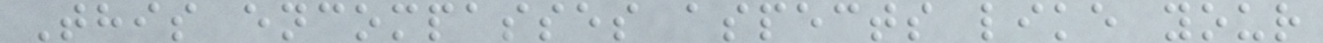This encompasses aspects like your
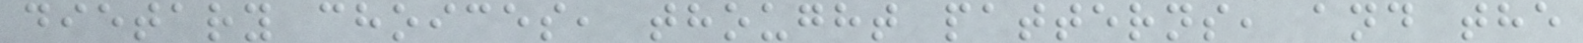dietary choices, thought patterns, and the
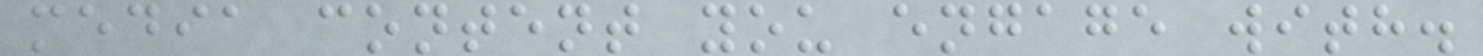media content you engage with.
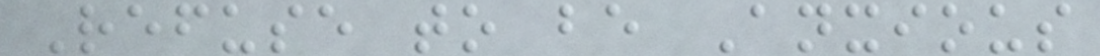Refuse to be Anxious
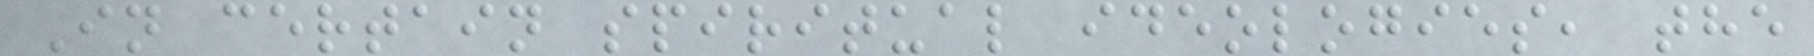In certain spiritual ideologies, the
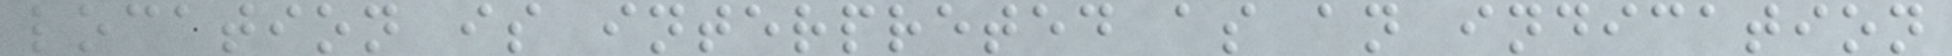location is interpreted as an indication
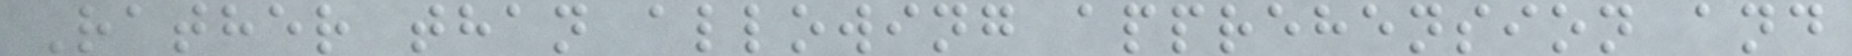Rather than allowing apprehension and
